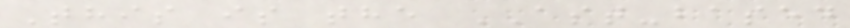This is the AST-based
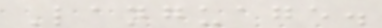Language.
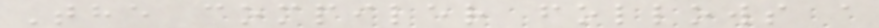The compiler follows a
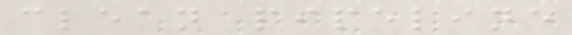clean pipeline
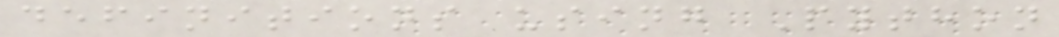definitions using Python
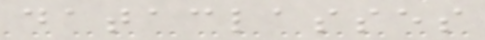dataclasses
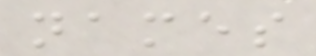names
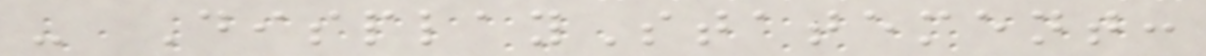- DisplayStatement:
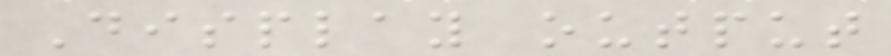Display output
